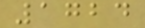1724
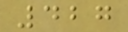427
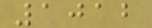1012
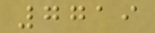7719
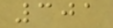301
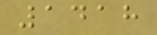1418
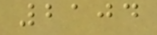2104
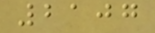2107
